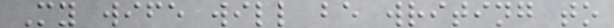My wife will be writing to
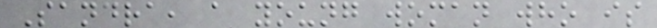Sandra, a young woman who is
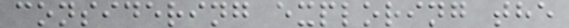considering exploring the
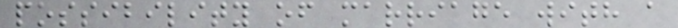possibility of marriage with a
